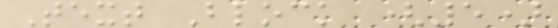Text Block (5)
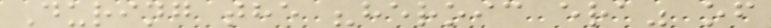During the "heroic era" of
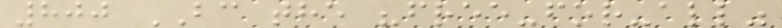800 BC the "free-for-all"
